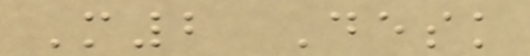M2 Desk
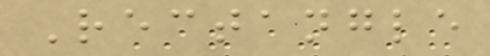Rectangle
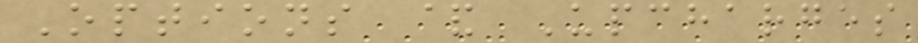Options & Upcharges
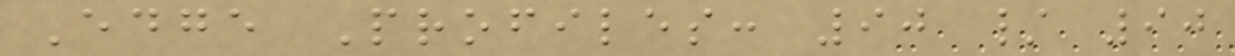Edge Profiles: 90 / 90
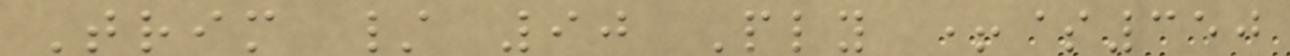Trim / 90 Ply +$350
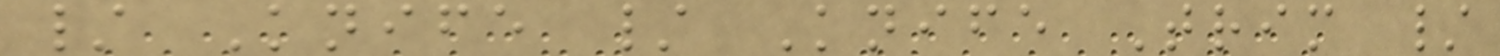/ Knife / Knife Trim /
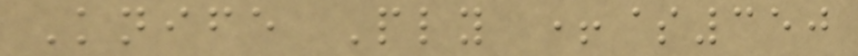Knife Ply +$350
